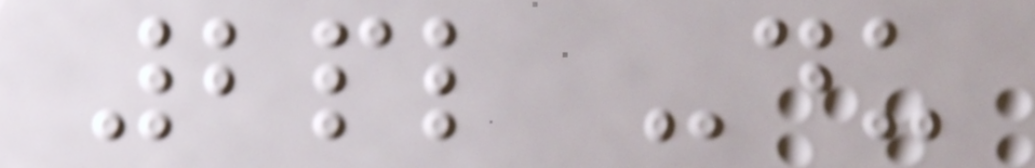2pl -du
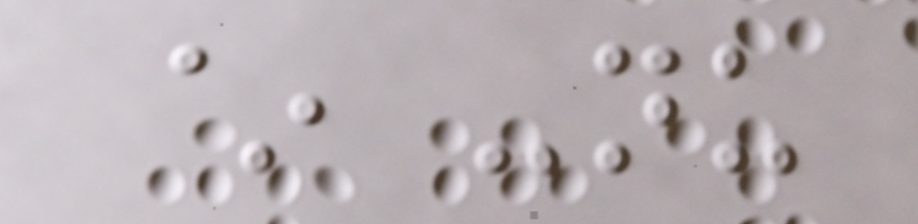~ -nu
